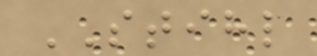STIHL
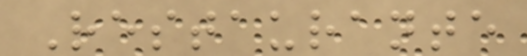Restaurante
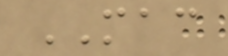MAC
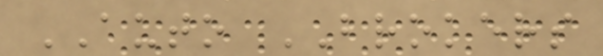AUTO BROKERS
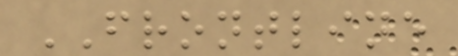FRONTLINE
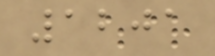1201
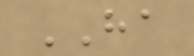HA
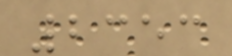2353
